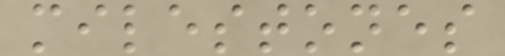milestones
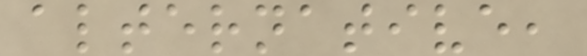alternative,
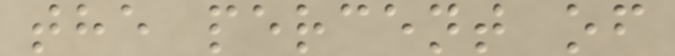the percent of
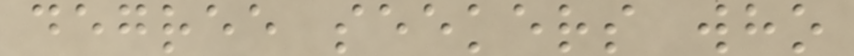degree seekers who
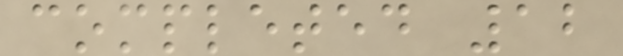completed 12
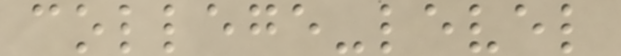college-level
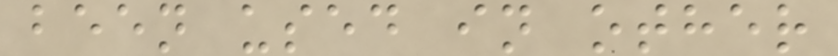been used in other
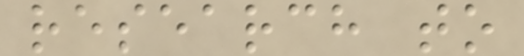research to
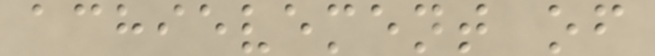achievement of
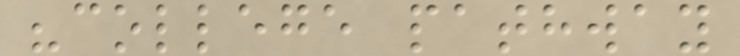"college pathway
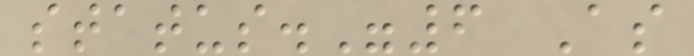status."6 As
